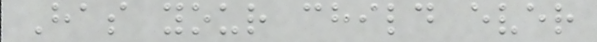Has your child ever
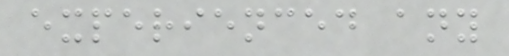experienced any
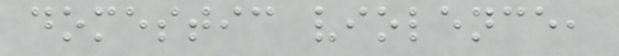domestic violence,
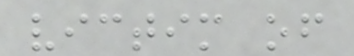victim of
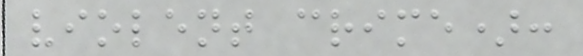violent crime):
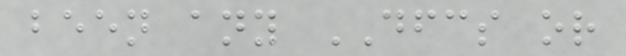been any DFCS or
